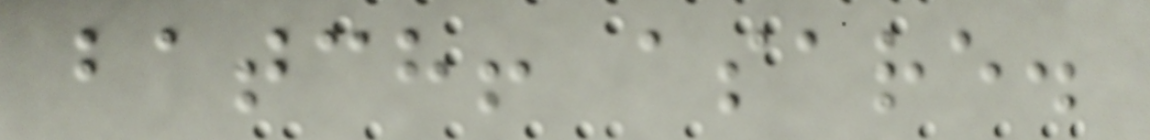batch! asare.
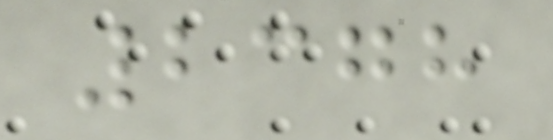2378
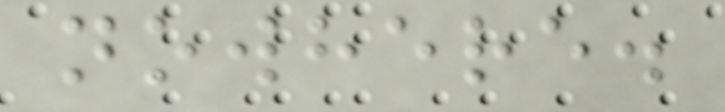nowhere.
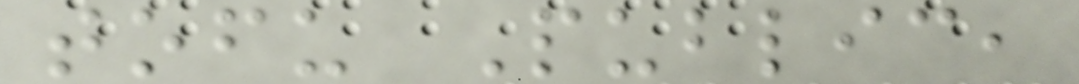tofu Public,
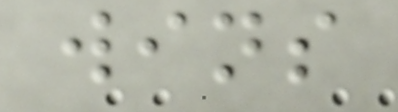wins
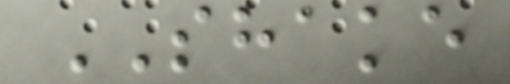SHAKE
